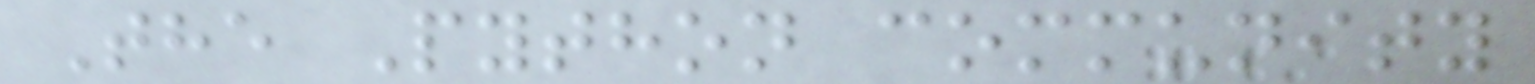The Python community
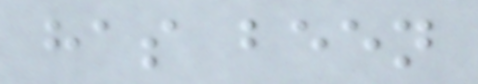has been
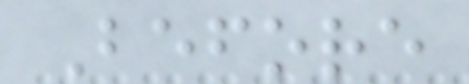Before
